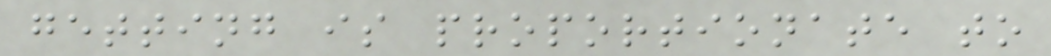getting is proportionate to
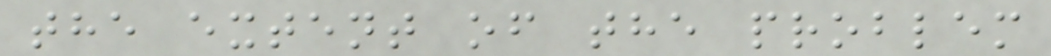the extent of the problem
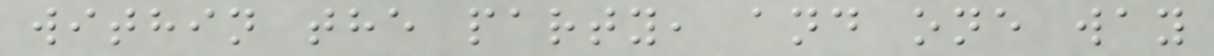within the party, and one way
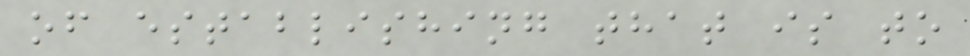of establishing that is to
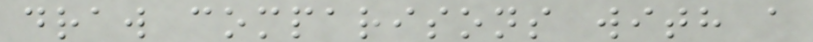draw comparisons with a
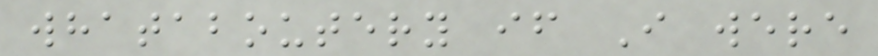whataboutery if I were
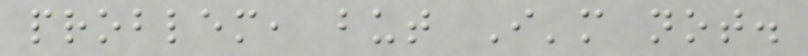problem, but I'm not.
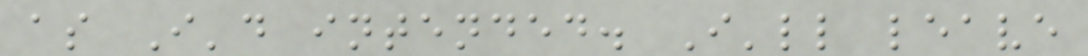as I'd intended. I'll leave
